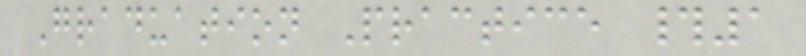Graduation Practice #1
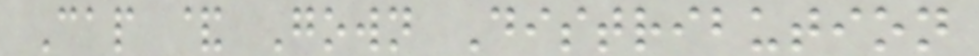Cap & Gown Distribution
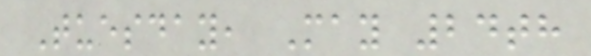Tuesday, May 24th
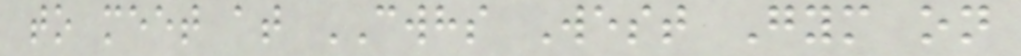to meet at CWHS West Gym on
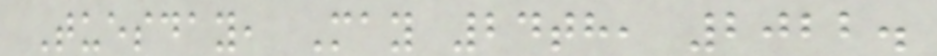Tuesday, May 24th, 2022.
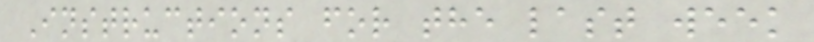Instructions for the last week
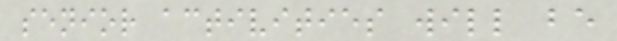senior activities will be
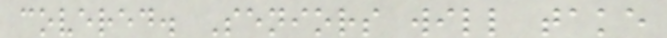covered. Seniors will take
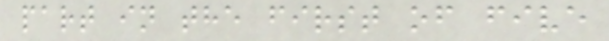part in the first of five
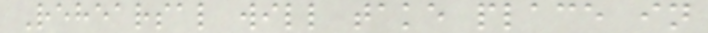Rehearsal will take place in
